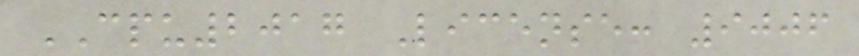CPU2017 License: 9006
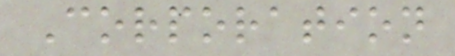Corporation
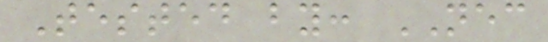Tested by: NEC
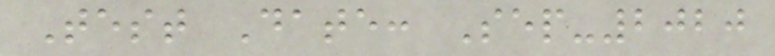Test Date: Sep-2020
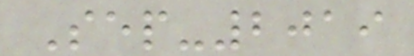Sep-2019
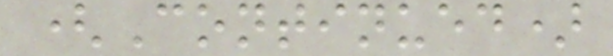(Continued)
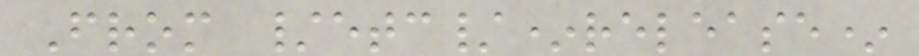From /etc/*release*
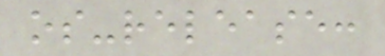os-release:
